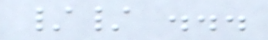// ...
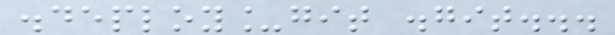.deploy_git .git...
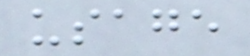usage
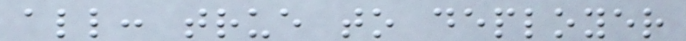all: true to deployer
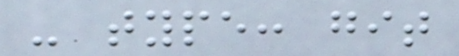- type: git
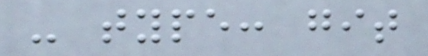- type: git
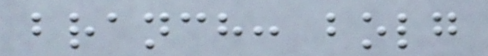branch: bolg
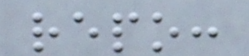repo:
